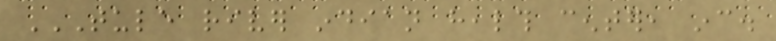TULE RIVER INDIAN HEALTH CENTER, INC.
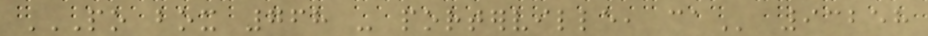PO BOX 768 - PORTERVILLE, CA 93258
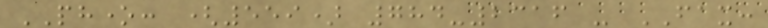PHONE: (559) 784-2316 - FAX:
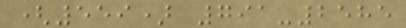(559) 791-2585
